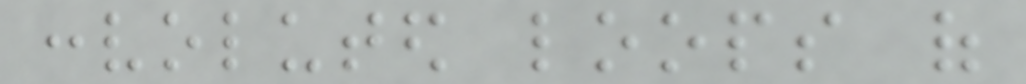convoluted loops of
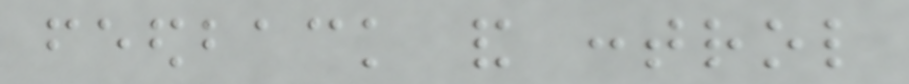feedback and control
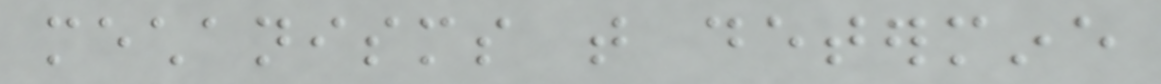mechanisms that determine
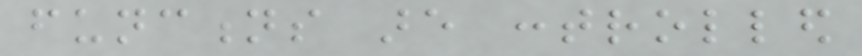functions are controlled
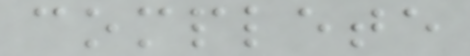complete
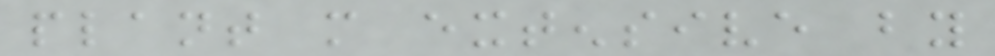plant more extensive by
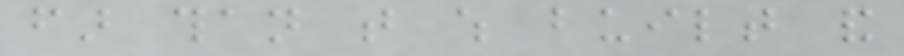far than that which built and
